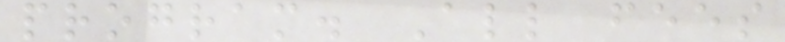program. All fees
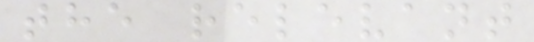the relevant
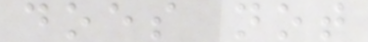does not
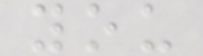you
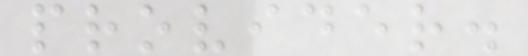provider.
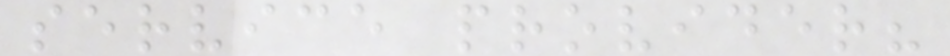service provider?
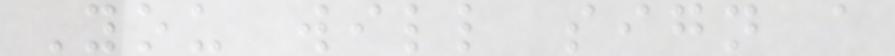You will sign a
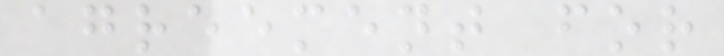agreement for
